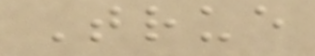True
